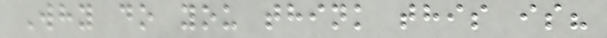Why do you think this is?
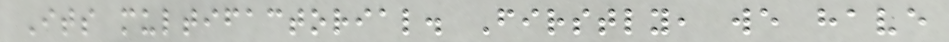Its multifactorial. Firstly, we have
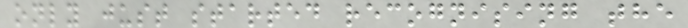only just started recognising the
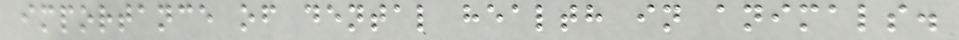importance of dental health in animals.
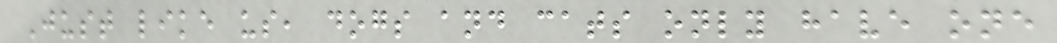Just like us, dogs and cats only have one
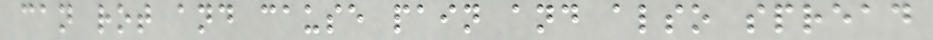can rot and cause pain and also spread
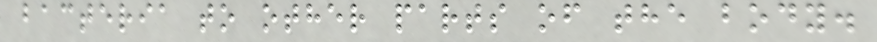bacteria to other parts of the body.
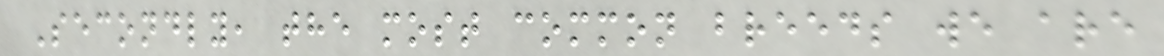Secondly, the most common breeds we are
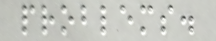problems.
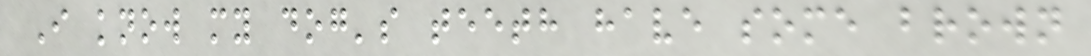I know my dog's teeth have some brown
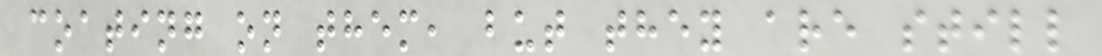coating on them, but they are still
